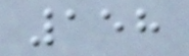158
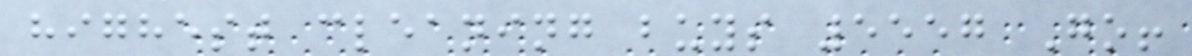highest cleaning buys 5557 Go!
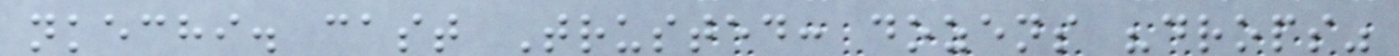nkechi. cast Trusted: dozens "drops"
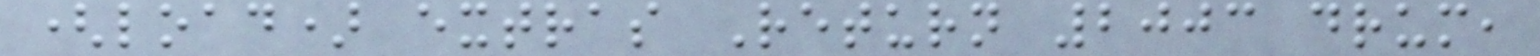(load) extras Return 2003 drum,
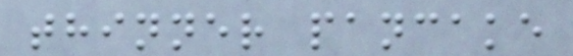thinner pancake
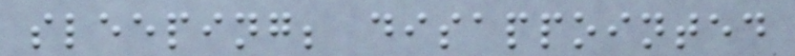sleeping; disappointed
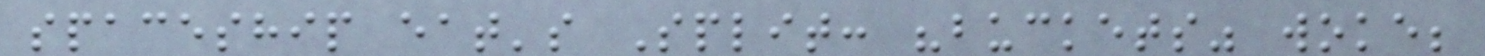spaceship eat's Split: "buckets" woke;
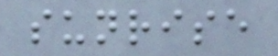sunrise
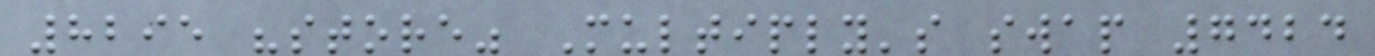8295 "store" Multiply's swap 7424
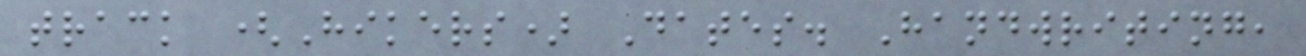track (Hikers) Dates. Handwriting,
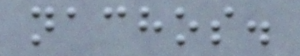nachos.
